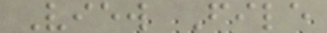View File
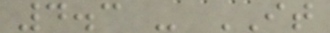4.3 - IT
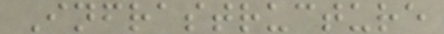Infrastructure
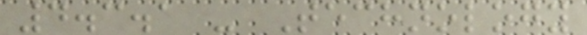4.3.1 - Technology
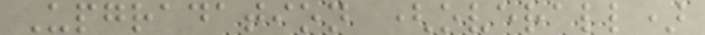Upgradation (overall)
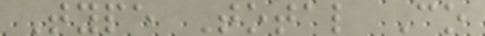Type Total Co
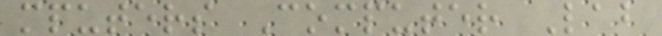mputers Computer Lab
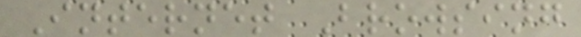Internet Browsing
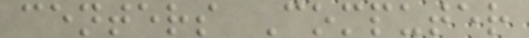centers Computer
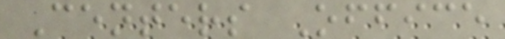Centers Office
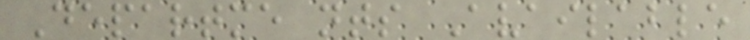Departme nts Available
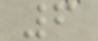6
